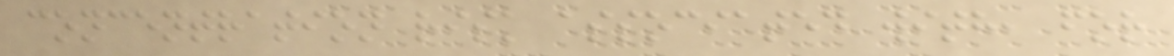concentration risk associated with, for
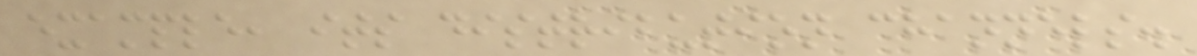example, its distribution channels.
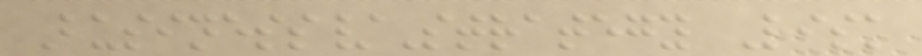Business/Strategy Risk
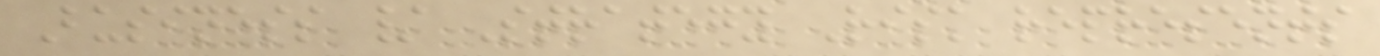Business / Strategy Risk represents
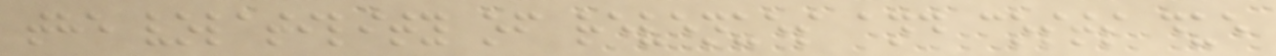the volatility of revenues and costs due
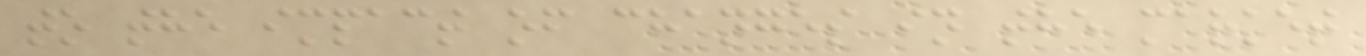to the impact of changes in the market
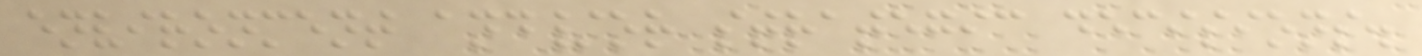environment and/or strategic decisions.
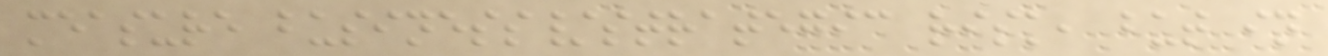measure business/strategic risk, but in
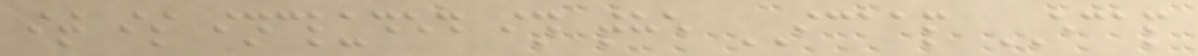it is included in the ICAAP ECAP
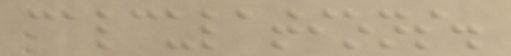calculations.
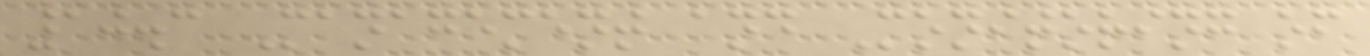10.3 Management and Monitoring of
